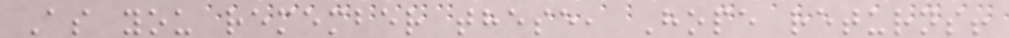As you remember these, Hope returns!
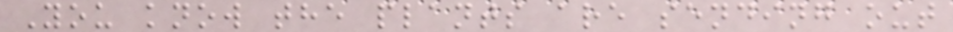You know the plants are sending out
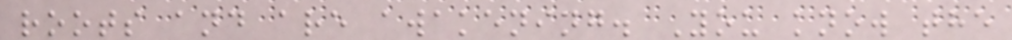roots and are awakening. You know the
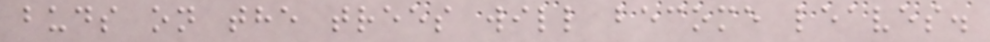buds on the trees will become leaves.
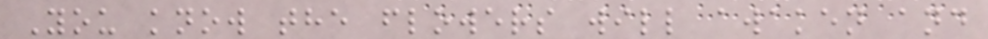You know the flowers will awaken and
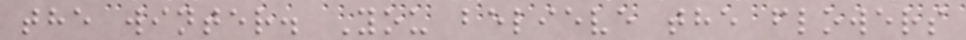the winter. You believe the flowers
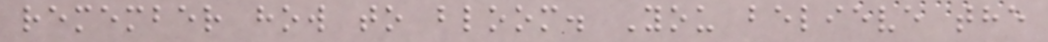remember how to bloom. You believe the
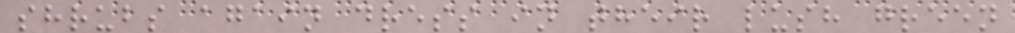shrubs again dress in their lush green
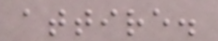attire.
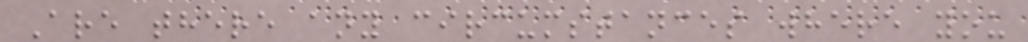Are there any circumstances where you
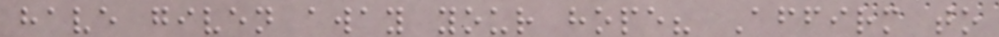have given away your hope? Affirm to
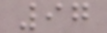97
